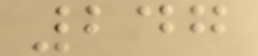247
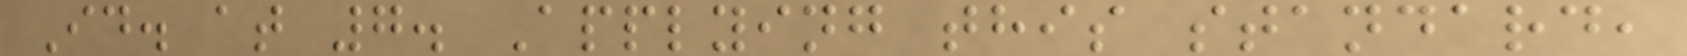Id. at 7. Applying this standard,
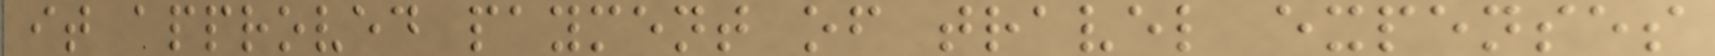it approved payment of travel expenses
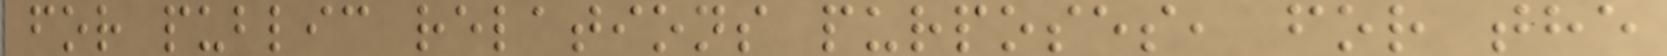for public relations purposes, for the
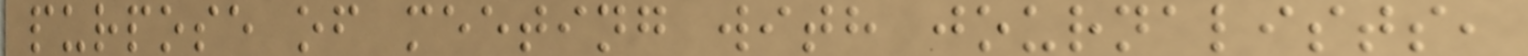purpose of meeting with journalists,
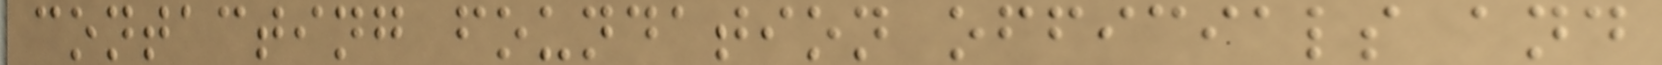contacting foundation officials and
